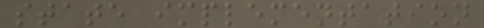state implementation
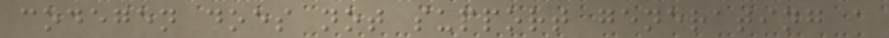codegen does not support generating a
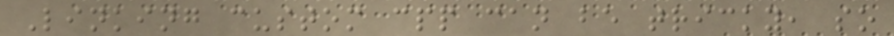Linking custom cpp can be tricky, so
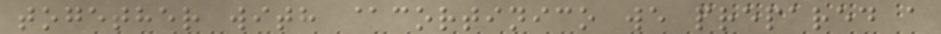together with @cortinico we prepared a
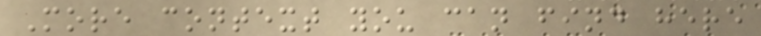More context you can find here
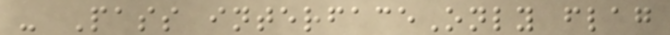- Pass interfaceOnly flag
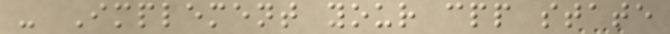- Implement your cpp state
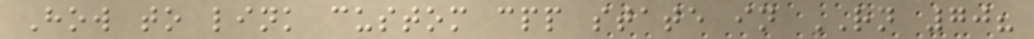How to link custom cpp state in RN 70?
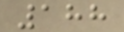188
